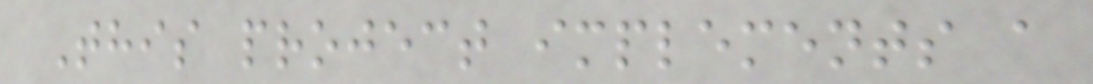This project implements a
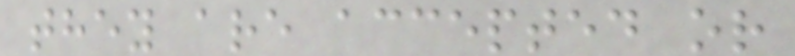they are accepted or
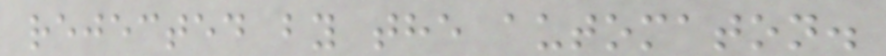rejected by the automaton.
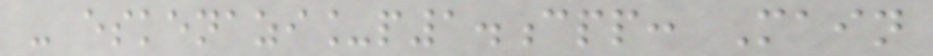- eskenazi_p1.cpp: Main
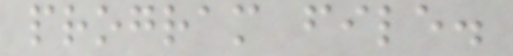program file.
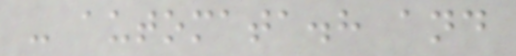- automata.h and
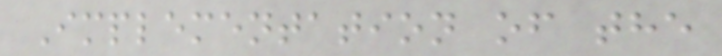Implementation of the
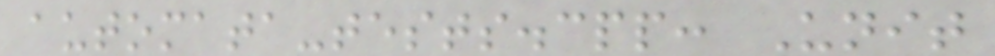automata-tests.cpp: Unit
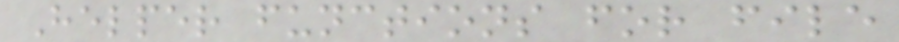Helper functions for file
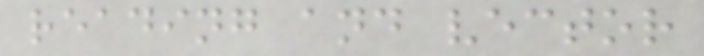reading and vector
